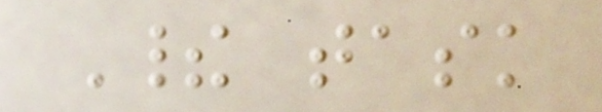Their task
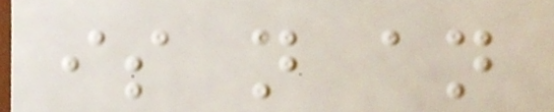is not an
